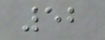52
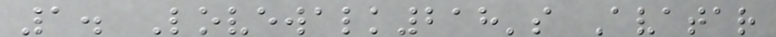1. Lovewalk218's Avatar
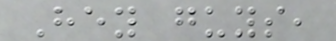Hey guys,
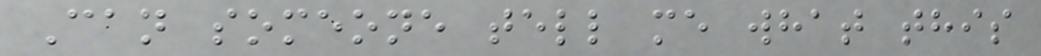Can someone tell me what this
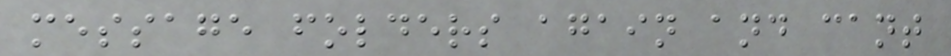message folders again and cant
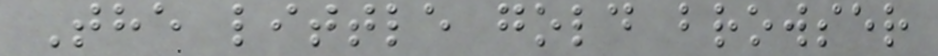The little gold browser
